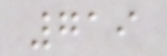719
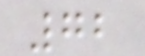72
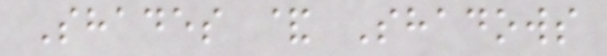Shades & Shadows
